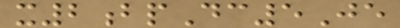x2bpDc5Je
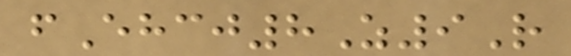fEhcj8Z9R
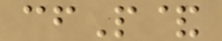cfP&
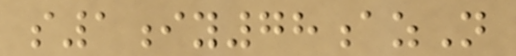s1iy78azN
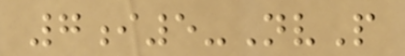7i5-NvP
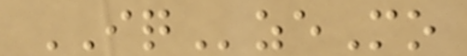IQzeMo
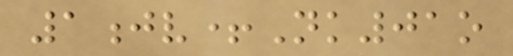1jv+Nk01o
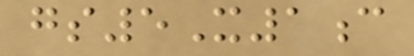gs5X1c
